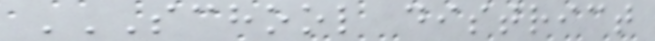SCHOOL DISTRICT
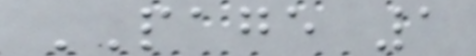PAGE 1
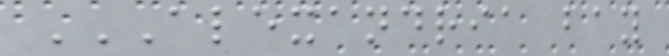ALEXANDRIA BAY
